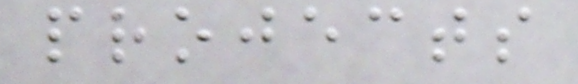projects
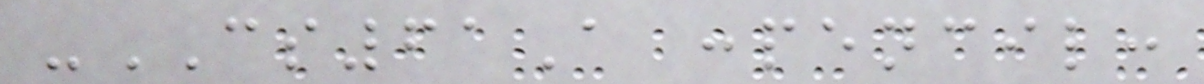-CS61A :pencil:
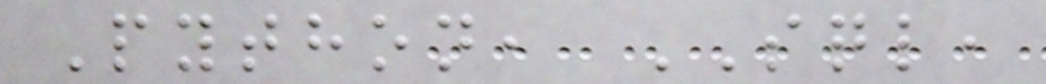Python, SQL,
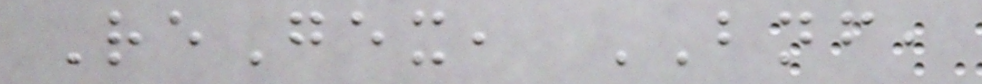ReGex, BNF,
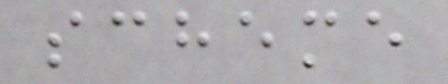scheme
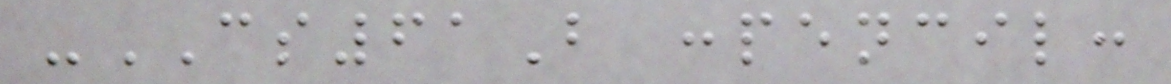-CS61B :pencil:
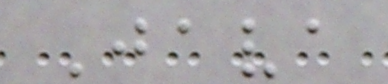Java
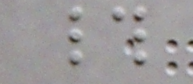#
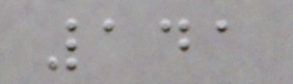141
